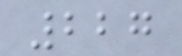227
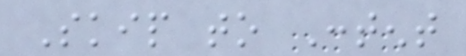Skip to Content
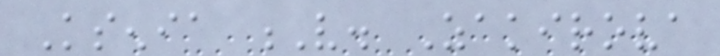Ksenia V. Zakirova
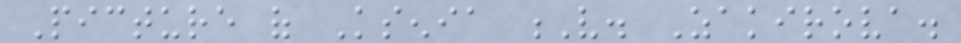Picture of Ksenia V. Zakirova.
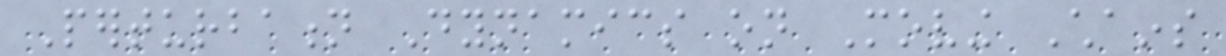Perturbation Dynamics on Moving Chains
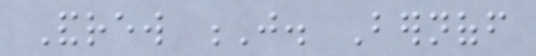Andrew J. Bernoff
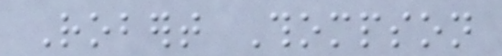Robert Thompson
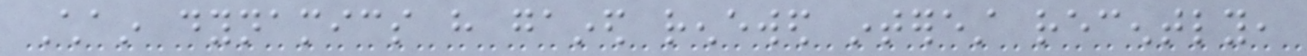Chain dynamics have gained renewed interest recently,
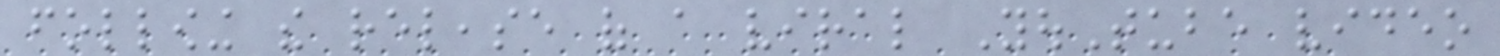following the release of a viral YouTube video
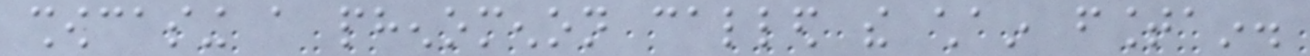showcasing a phenomenon called the chain fountain.
